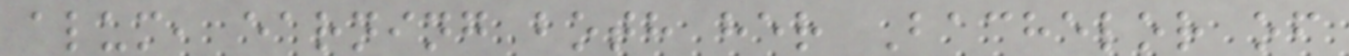alum, earning both her Bachelor of
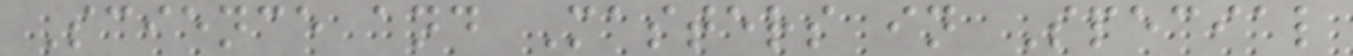Science and Masters in Special
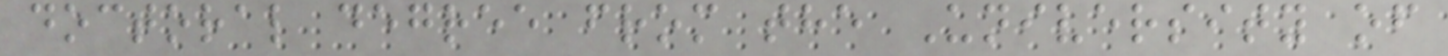doctoral degree from the University of
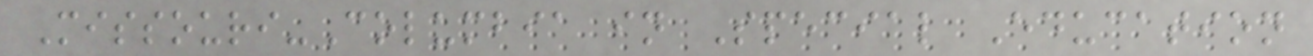Missouri-Columbia in Special Education
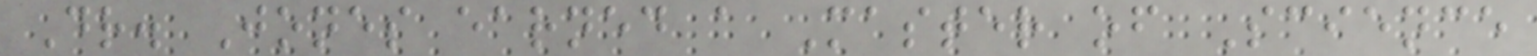Dr. Jones earned a Master of Science
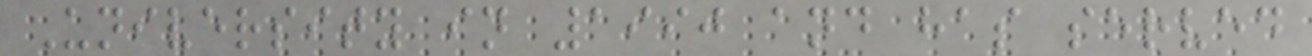University in 1990 and has served
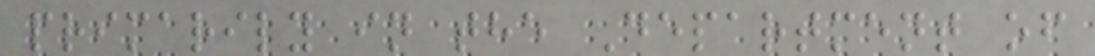primarily in the Department of
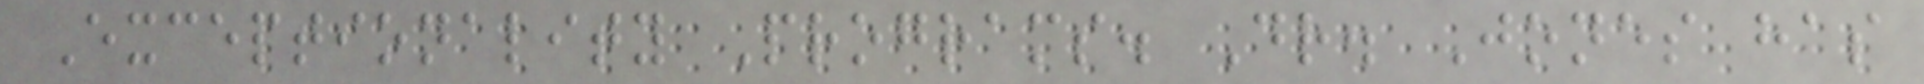Exceptionality Programs. Dr. Jones has
